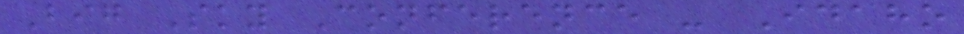Big Sky Conference - Idaho
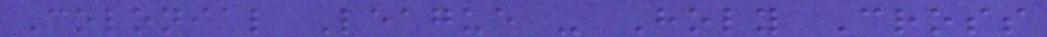Colonial League - Holy Cross
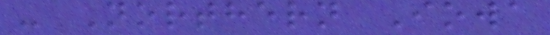- Northern Iowa
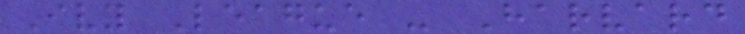Ivy League - Harvard
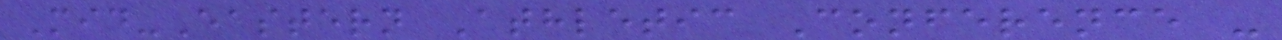Mid-Eastern Athletic Conference -
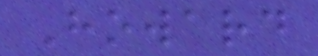Howard
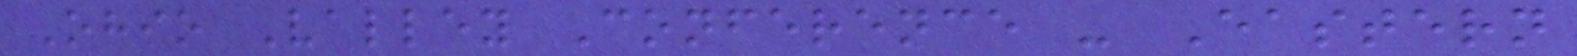Ohio Valley Conference - Eastern
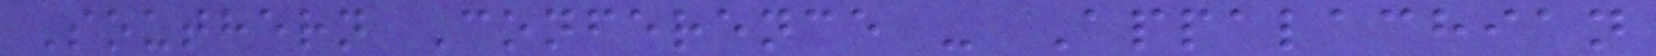Southern Conference - Appalachian
